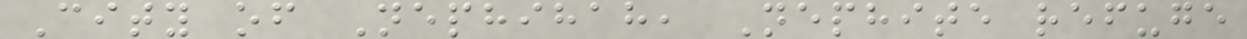City of Nephihah, Nephite refuge
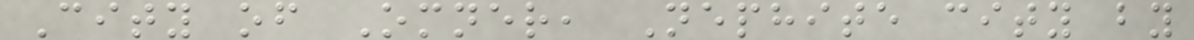City of Omner, Nephite city by
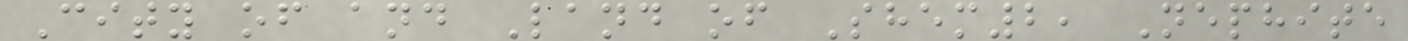City of and Land of Shem2, Nephite
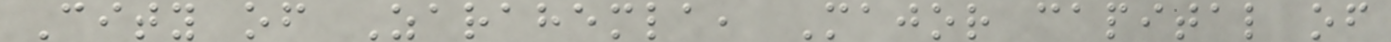City of Zarahemla, Major capital of
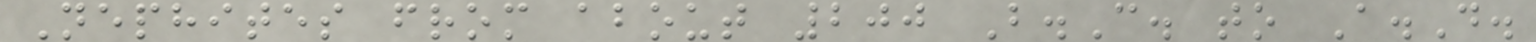Nephites from about 200 B.C. to A.D.
